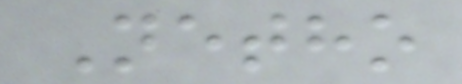Netho
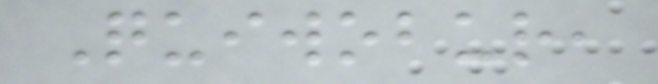Quiwobur,
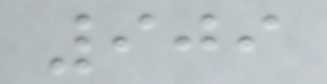909
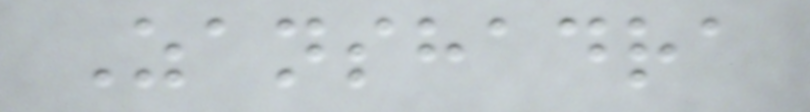Zanshadra
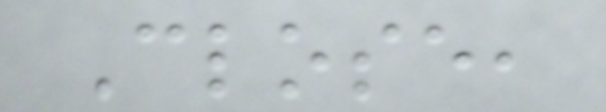Close,
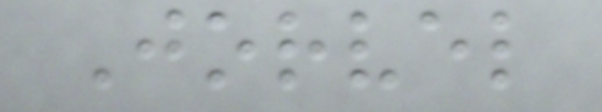Jorvel
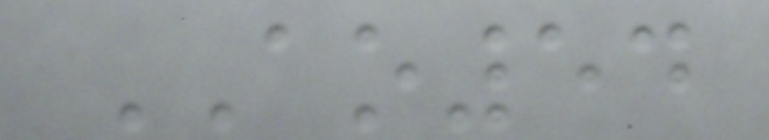AO54
